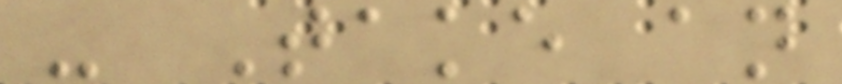- Take an
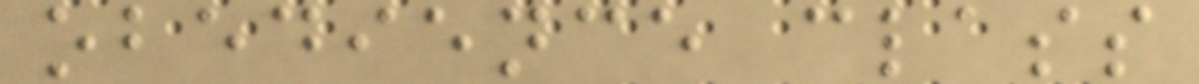obedience class
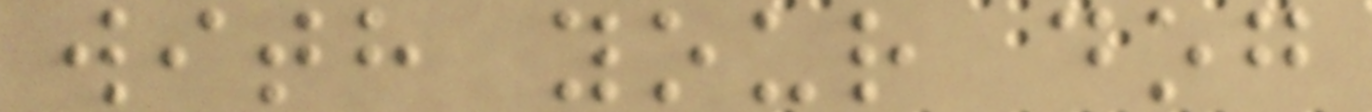with your dog
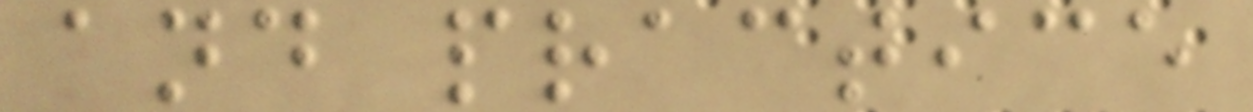and practice
